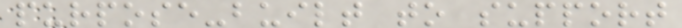purpose-built to support
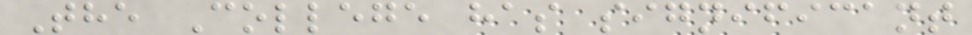The College has significant
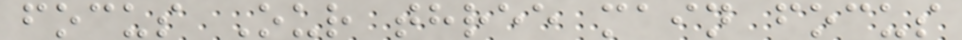focus Our three main focus
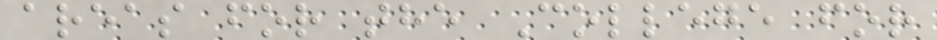areas for the College for
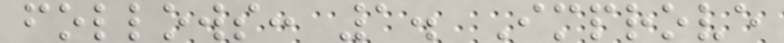follows: 1. Improve
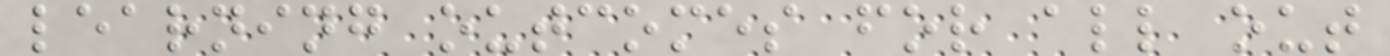learning outcomes for all out
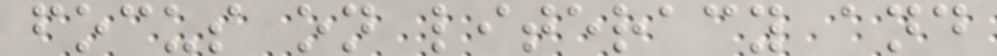focus on literacy and
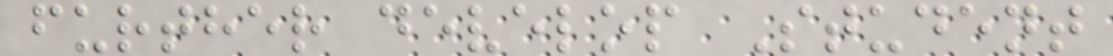further develop Student
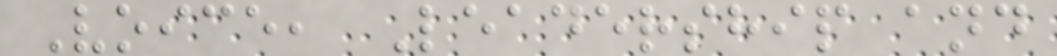Voice, Leadership and
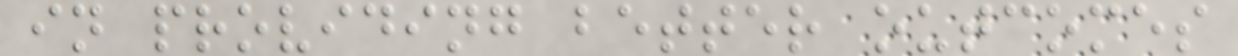in providing better outcomes
